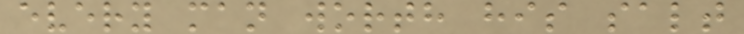every man worth his salt
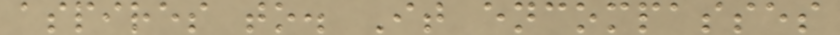aspires to. It encompasses
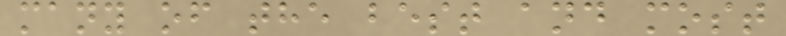many of the best and most
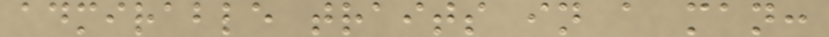admirable traits in a man:
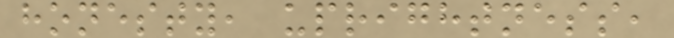honesty, uprightness,
